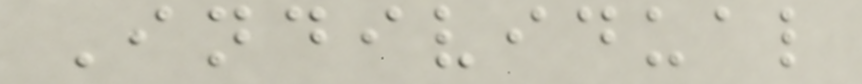Individual
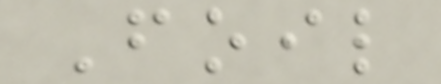Foil
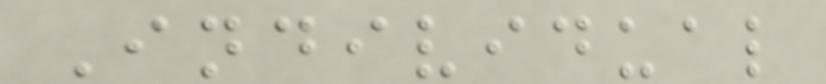Individual
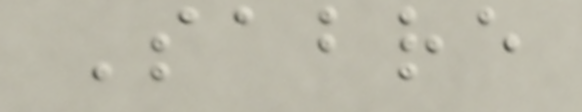Sabre
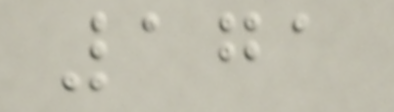171
